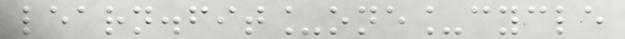learn.fit_one_cycle
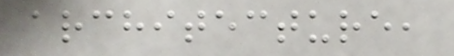architecture,
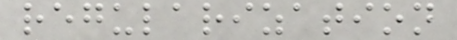regularization
